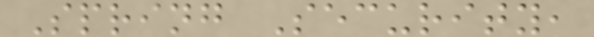Spring Security,
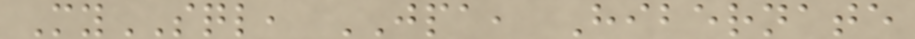MySQL, JPA, Hibernate
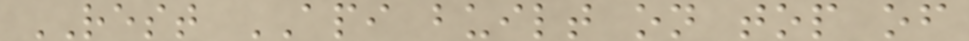REST API built on top of
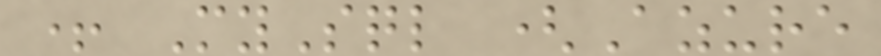+ MySql (Azure
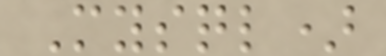Mysql)
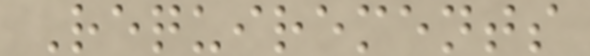Requirements
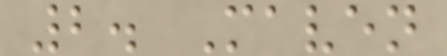2. Maven
